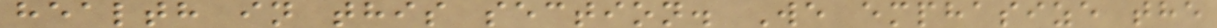health in this section. We emphasize the
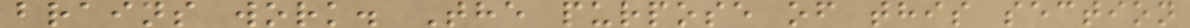brains work. The purpose of this section
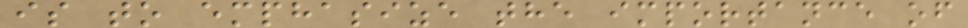is to emphasize the importance of
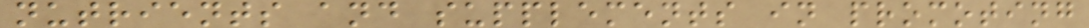nutrients and supplements in promoting
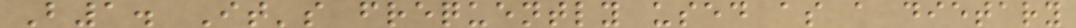B1. It's frequently used as a dietary
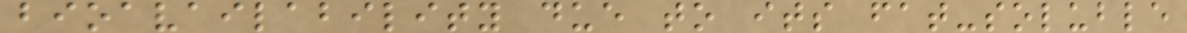bioavailability due to its fat-soluble
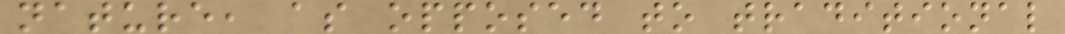nature, as opposed to traditional
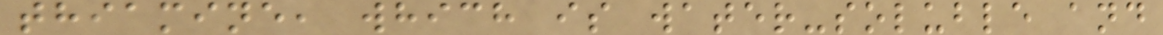thiamine, which is water-soluble and
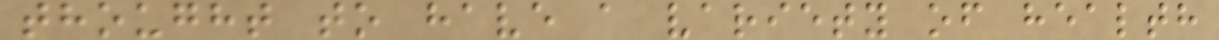thought to have a variety of health
